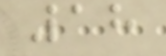18
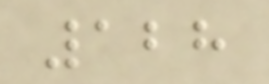128
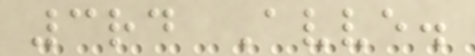3rd Avve.
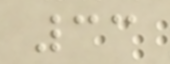33
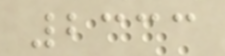2333
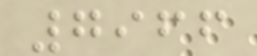7966
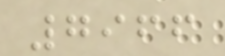7966
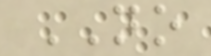NO
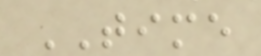TIME
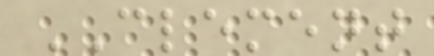CLEMENT
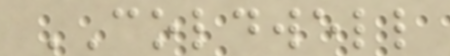COLDWELL
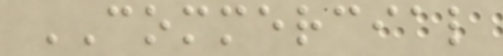COMMERCIAL
